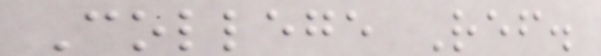College Ref.
